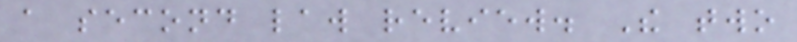a second law review. The two
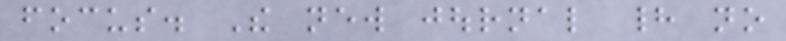focus. The new journal had no
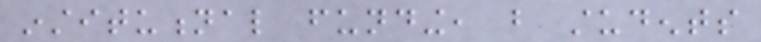institutional funding, but students
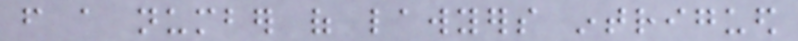from a number of lawyers intrigued
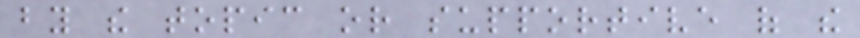by the topic or supportive of the
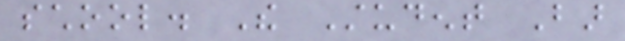school. The Student Bar
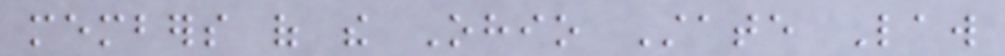members of the Ohio State Law
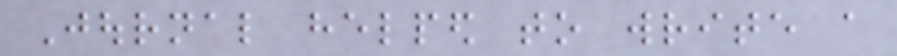Journal helped to write a
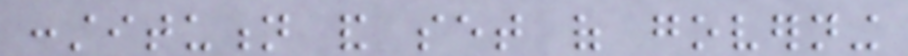constitution and set of governing
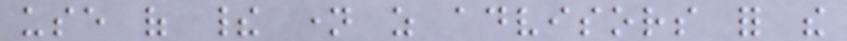use of their name as advisors for the
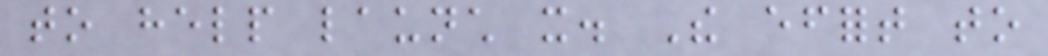to help launch it. The effort to
